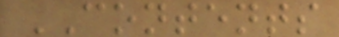CONTENTS
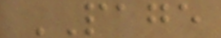PAGE
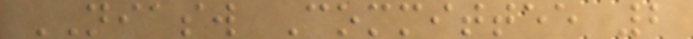NIASW Committee 2
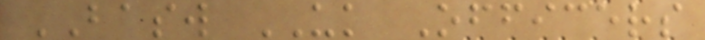BASW UK Officers
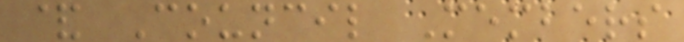& Council Members
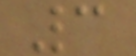3
